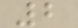2
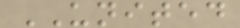UNITED
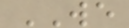WE
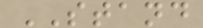STAND
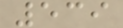539
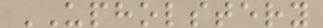UPHOLSTERY
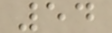54
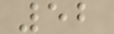52
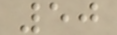50
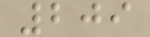209
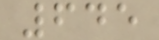645
